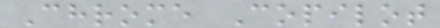Chrome Copilot
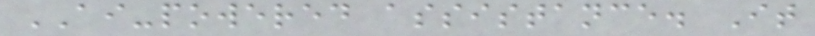AI-powered assistance. It
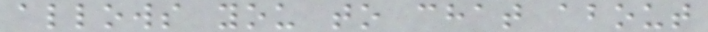allows you to chat about
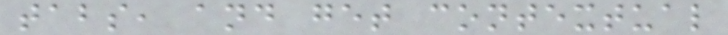tabs, and get contextual
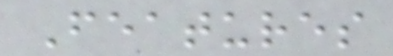Features
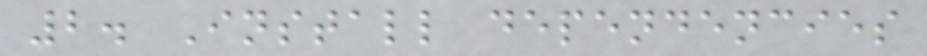2. Install dependencies
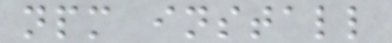npm install
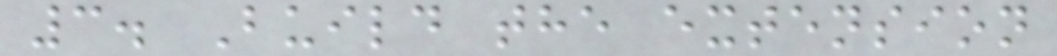3. Build the extension
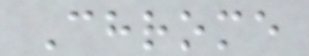Chrome
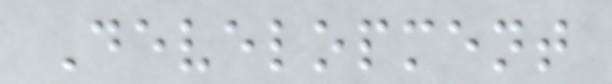Development
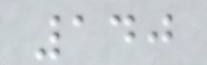140
